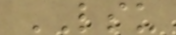LSU
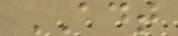ADT
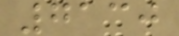7130
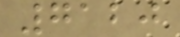7120
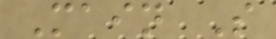Main S
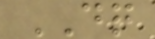DQ
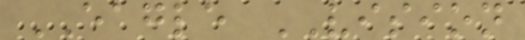EAGLE VISION
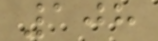108
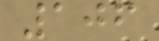106
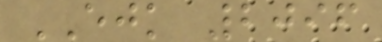EJK 2096
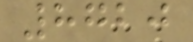8720
